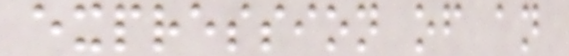expression of an
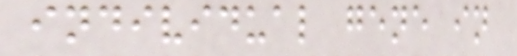individual gene in
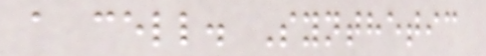a cell. Synthetic
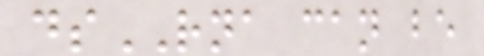dsRNA can be
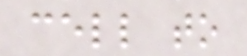cell to
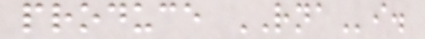produce RNAi.
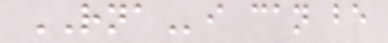RNAi can be
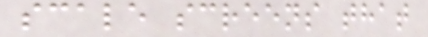scale screens that
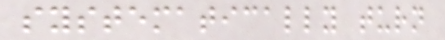systematically turn
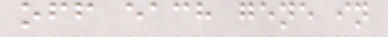off each gene in
